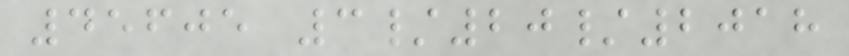45605 3/20/2018
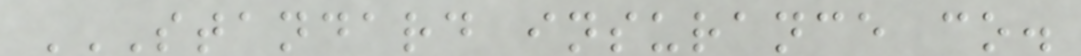STANDARD INSURANCE CO.
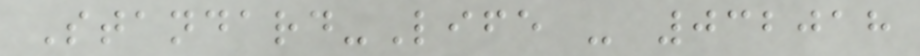Standard-Life - 032018
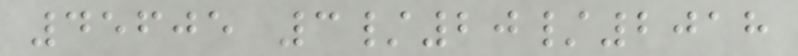45605 3/20/2018
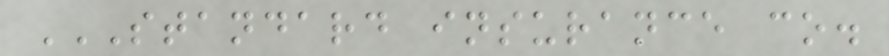STANDARD INSURANCE CO.
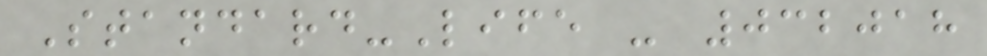Standard-Life - 032018
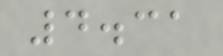4.31
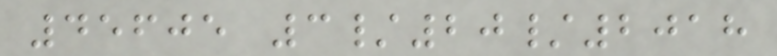45605 3/20/2018
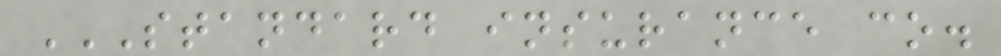STANDARD INSURANCE CO.
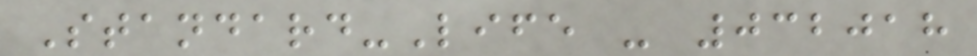Standard-Life - 032018
